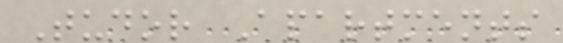Tudor Apartments
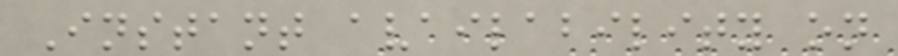Instant availability on
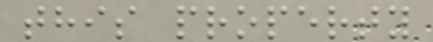this property
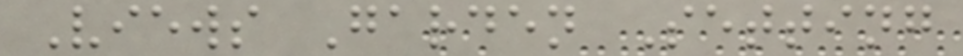Views Garden Setting
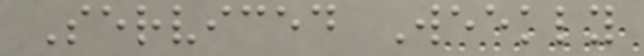Serviced Weekly
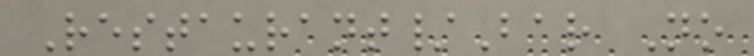Restaurant/Bar No
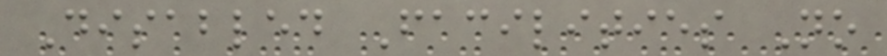Disabled Facilities No
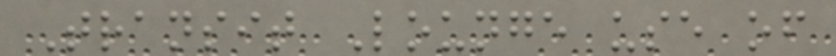Transit Lounge use of
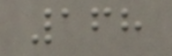168
